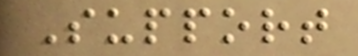Support
